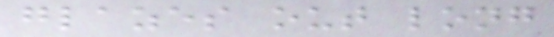glazes out long
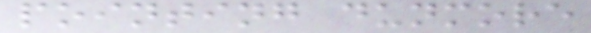pointing dunmore
